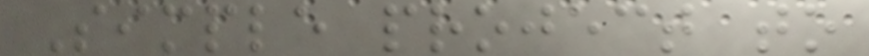Simple project to
